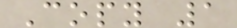Copy 1
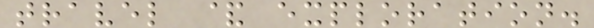travel & exploration.
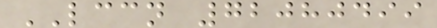LCCN 72080499
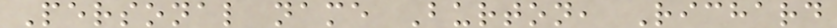Personal name Burton, Richard
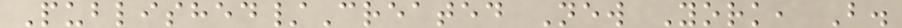Published/Created New York, B.
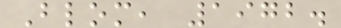Blom, 1972.
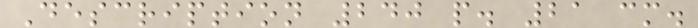Description 240 p. 21 cm.
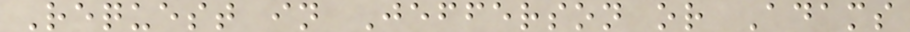Request in Jefferson or Adams
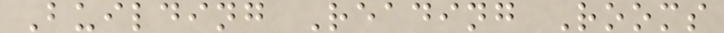Building Reading Rooms
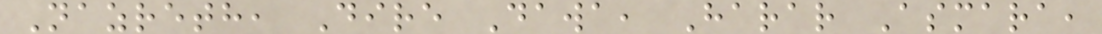Nazreth, Dire Dawa, Harar Asmara,
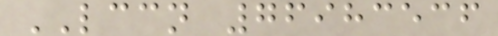LCCN 76983536
